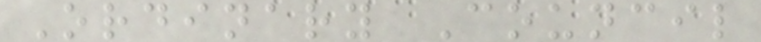Ordinary Council
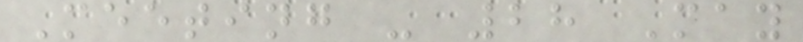Meeting - 28 May
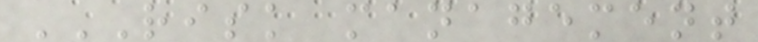RISK MANAGEMENT
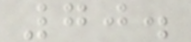70.
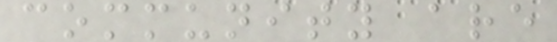community are
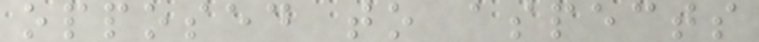opposed to aspects
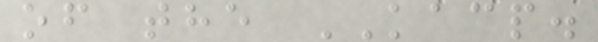of the KACP.
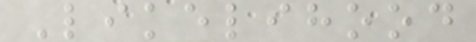Likelihood
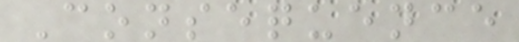Consequence
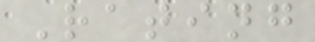Rating
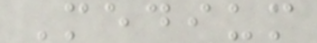Medium
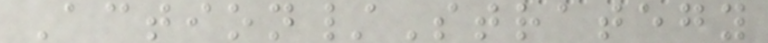Action/Strategy
